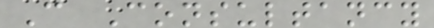C Consultancy
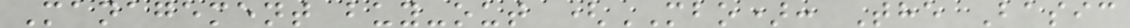Management buy-out (MBO): The Basic
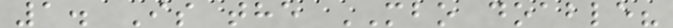1. Is the MBO doable?
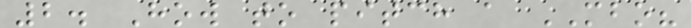2. How to pitch a MBO?
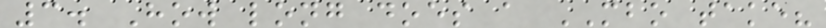3. How long does a MBO take?
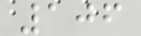106
